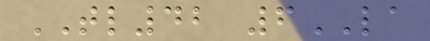TL42 6LA
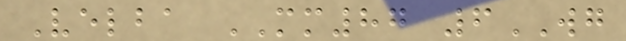Velba MM87 6WG
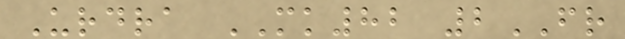Urdra MK82 2FR
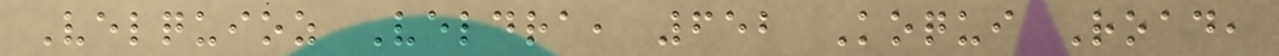Velquioz Veldra, 652 Koqui Road,
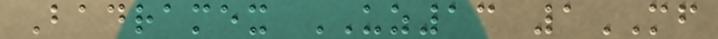Badramex UZ13 1MF
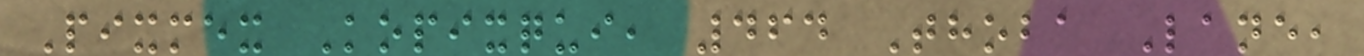Pixmex Kopixqui, 464 Thoba Lane,
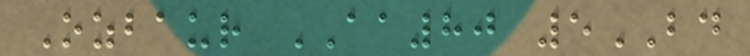Ozbaur AA80 5BD
